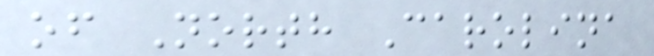of North Carolina
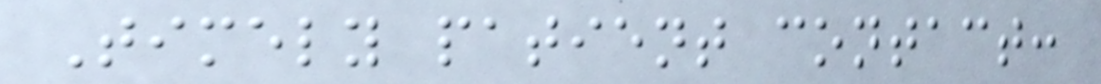Timely patient contact:
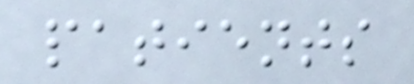patients
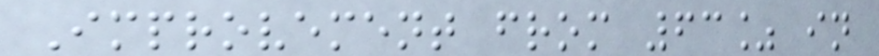Improvement from 63% in
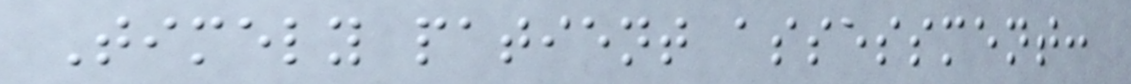Timely patient assessment:
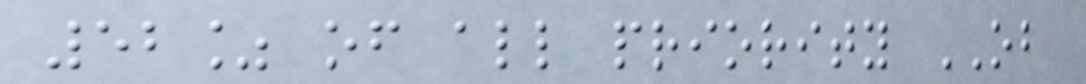52% of all priority OB
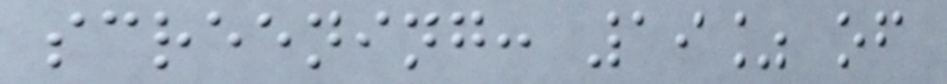screening: 19% of
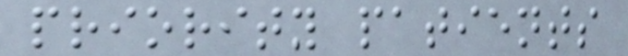priority patients
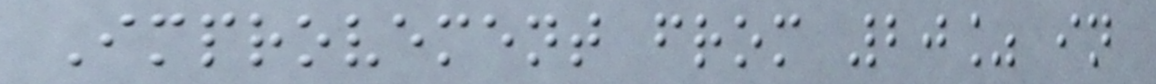Improvement from 20% in
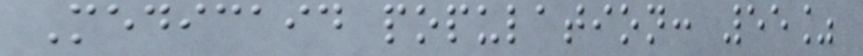Medicaid population: 55%
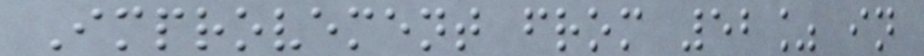Improvement from 52% in
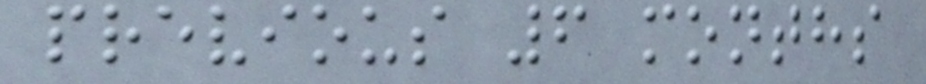previous 6 months
